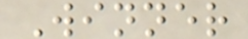Winner
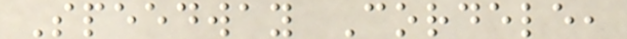Speedway Cordele,
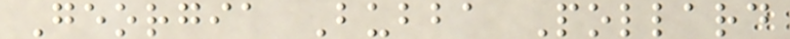Georgia Bubba Pollard
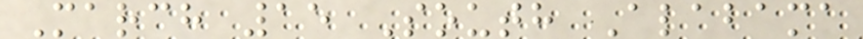March 15 South Alabama
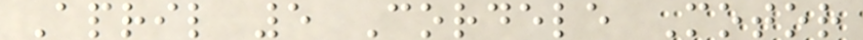April 5 Cordele Motor
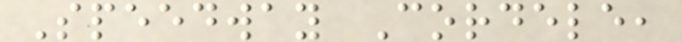Speedway Cordele,
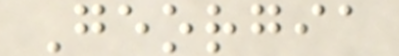Georgia
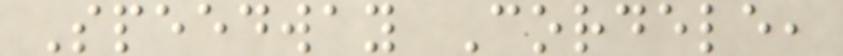Speedway Cordele,
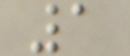1
